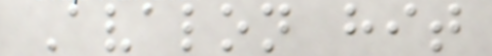Avalon hit
